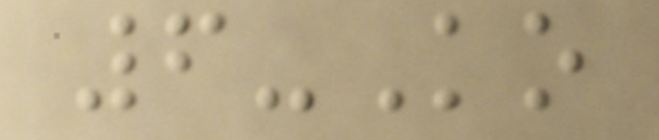6-Ko
